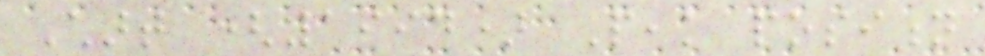Chart (1994) Peak position
